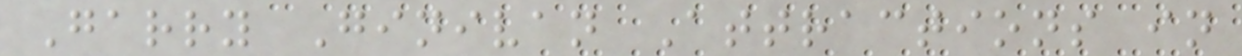Garry Ginivan Attractions in
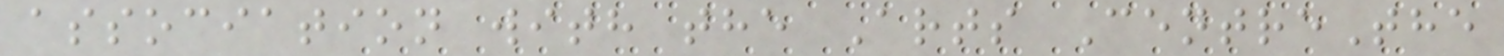association with the Arts CentreThe
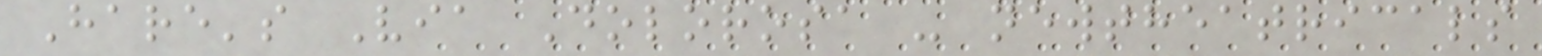Hare's Via Dolorosa - newtheatricals
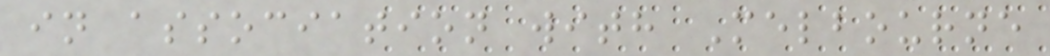in association with Melbourne
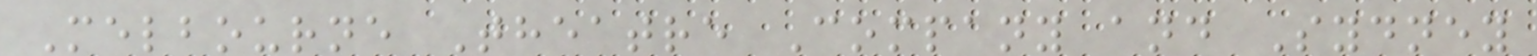Melbourne Theatre Company and Sydney
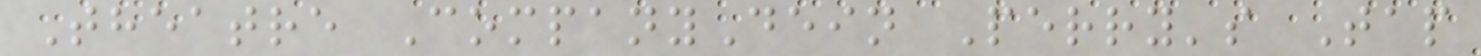Theatre CompanyDein Perry's Tap
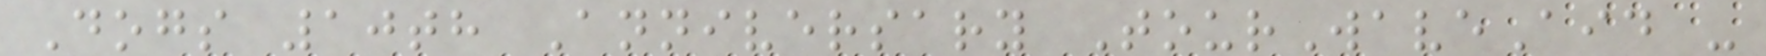Dogs 10th Anniversary TourWaveAid -
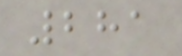281
